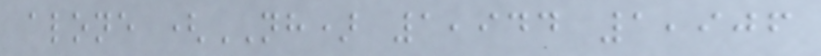alone (NH) 1,944 1,906
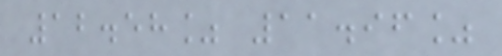12.58% 11.96%
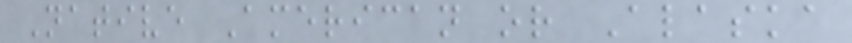Native American or Alaska
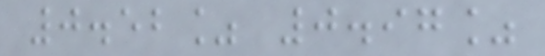0.52% 0.97%
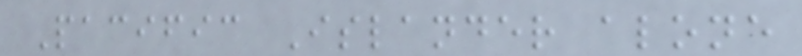Pacific Islander alone
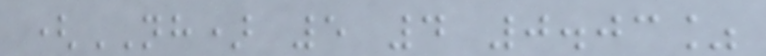(NH) 5 4 0.03%
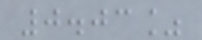0.03%
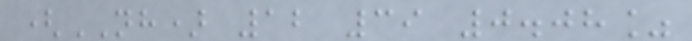(NH) 12 39 0.08%
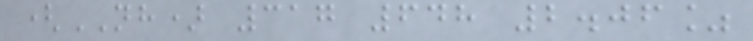(NH) 317 648 2.06%
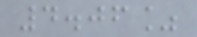4.06%
